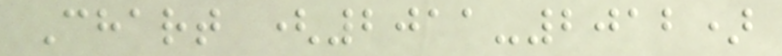Chart (2011-2012)
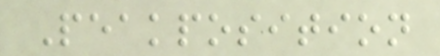Peakposition
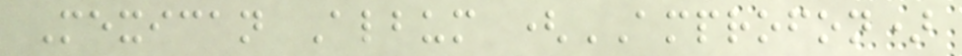Mexican Album (AMPROFON)
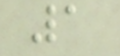1
